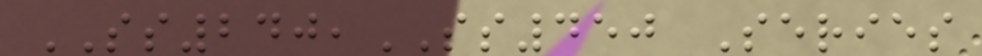SS240,SS450 Series
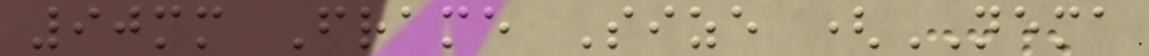90mm Frame Size (NEMA
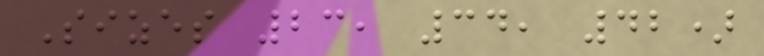Sizes 23, 34, 42)
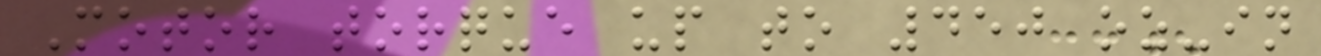Motor torque up to 450 oz-in
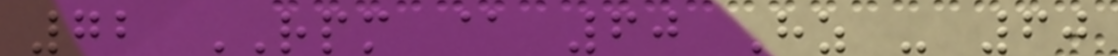72 RPM @ 60 Hz - 60
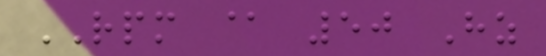RPM @ 50 Hz
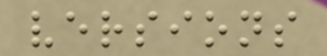versions
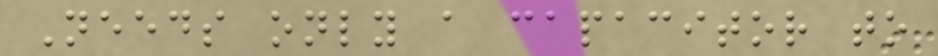Needs only a capacitor to
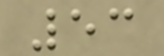53
